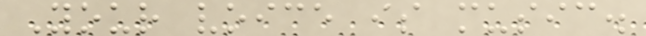Your voice is music.
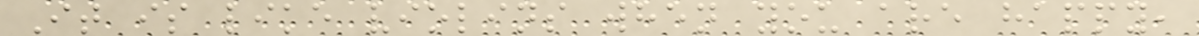It is like violins when you are happy,
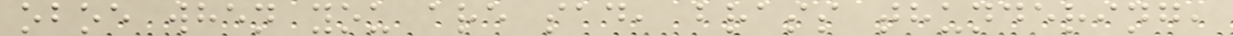oboe when you are sad, brass thundering,
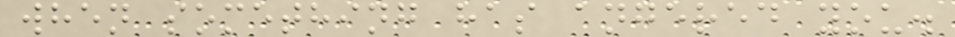when something has angered you.
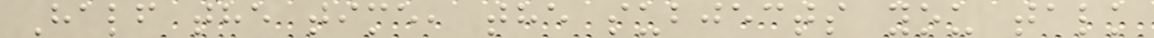Half the time, the subjects you talk
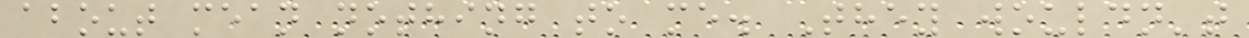about mean nothing to me. They wouldn't
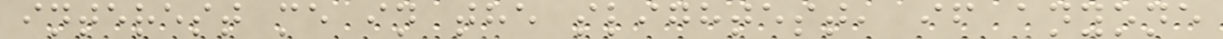interest me in the slightest, if anyone
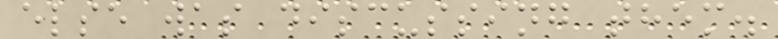else was discussing them.
